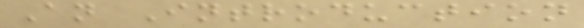An Introduction
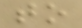to
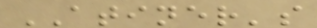ATINER's
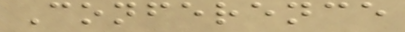Conference
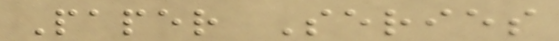Paper Series
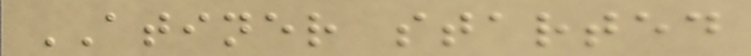ATINER started
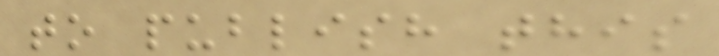to publish this
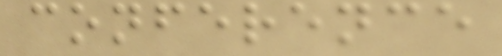conference
